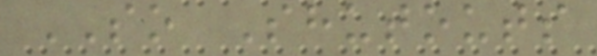SO Shutouts
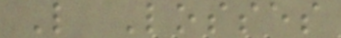L Losses
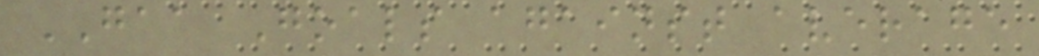GAA Goals against average
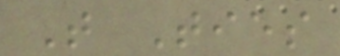T Ties
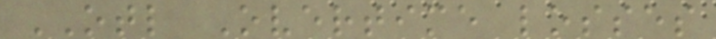OTL Overtime losses
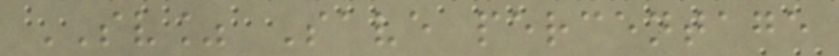SV% Save percentage
